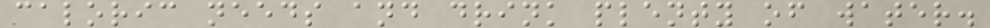caloric needs and drink plenty of water.
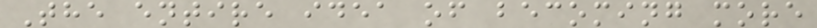The entire idea of becoming more
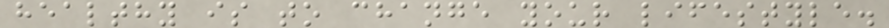healthy is to change your lifestyle.
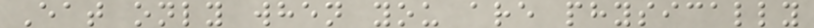Eat only when you are physically
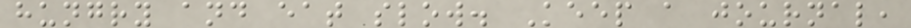hungry and eat slow. Keep a journal,
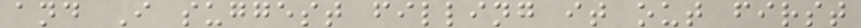and I suggest filling it out first
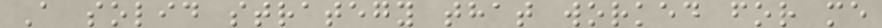A solid strategy that worked for me
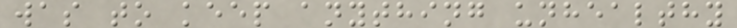was to keep anything unhealthy
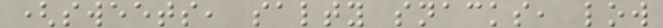(sweets, salty snacks, low
